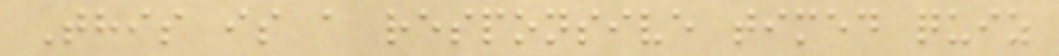This is a responsive timed quiz
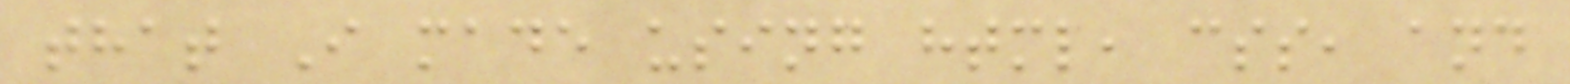that I made using html, css, and
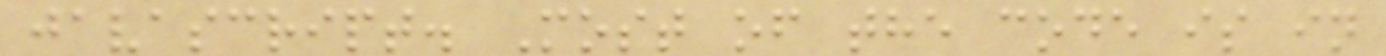javascript. Most of the code is in
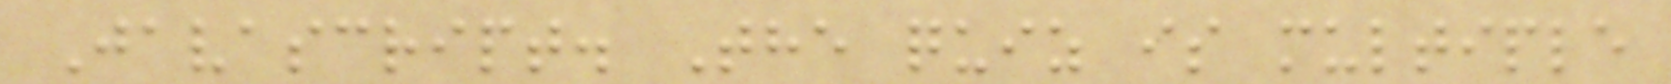Javascript. The quiz is multiple
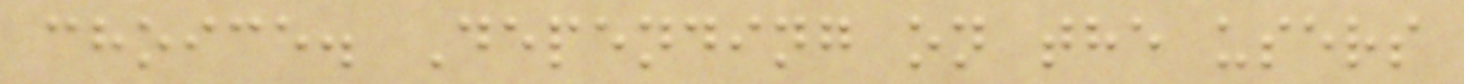choice. Depending on the users
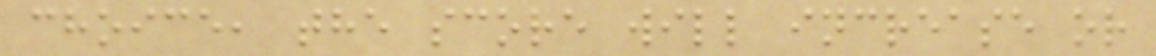choice, the score will increase or
